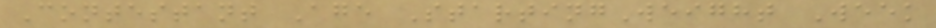Contestant Age StartingWeight Week
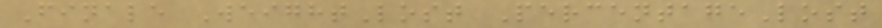Finale WeightLost PercentageLost
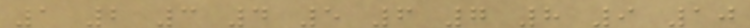1 2 3 4 5 6 7 8 9 10
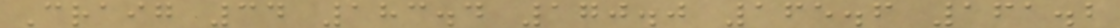Craig 34 183.4 170.0 165.6 161.2
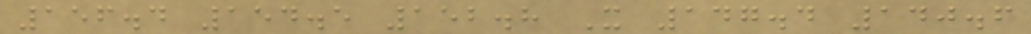156.4 154.5 152.8 X 147.4 140.6
